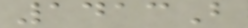1413B
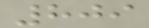809
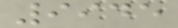9945
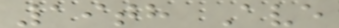19th Ave
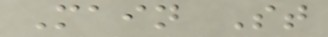Main St
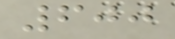600
